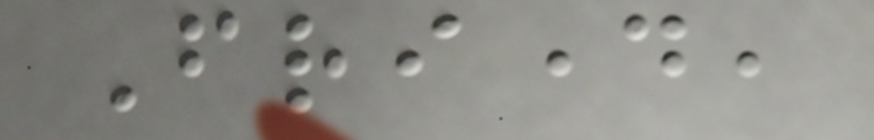Friday,
